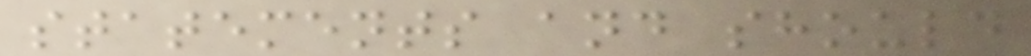statements and should
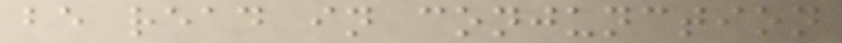be read in conjunction
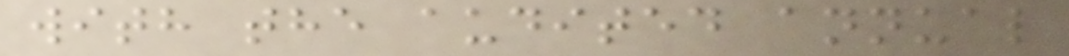with the audited annual
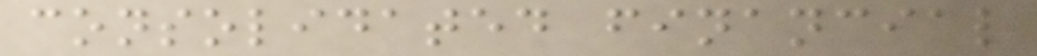consolidated financial
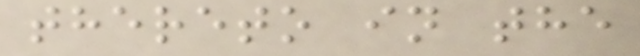thereto in the
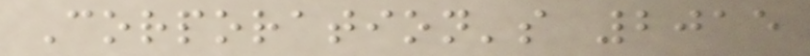Corporation's 2015
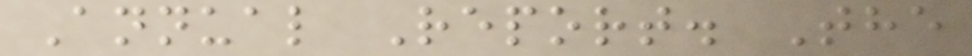Annual Report. The
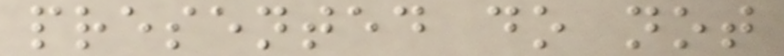presented do not
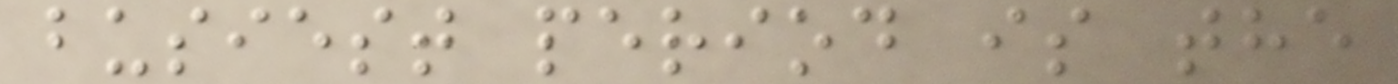busiest period is the
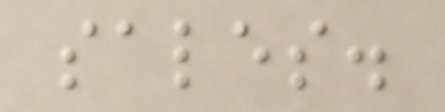sales.
